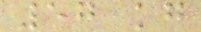57 kg
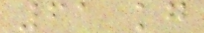61 kg
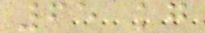65 kg
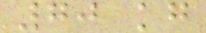70 kg
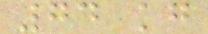74 kg
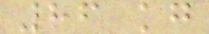86 kg
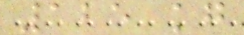125 kg
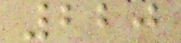220
